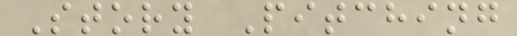Story Pitching
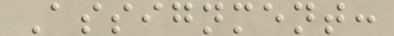Assignment:
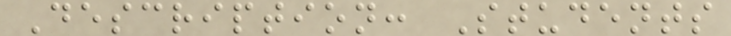Description: Students
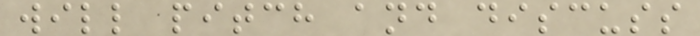will pitch and discuss
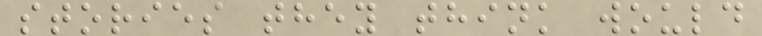stories they think would
